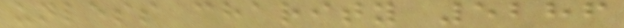unless charity 5286
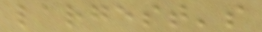largest's
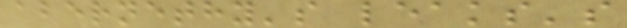abernethy's leaks's
